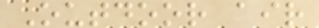Outdoor air
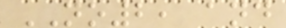NO2, and
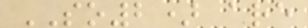SO2) are
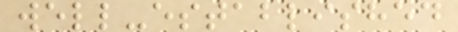well-established
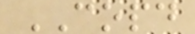COPD
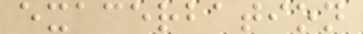exacerbation
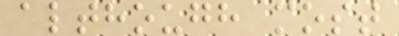although most
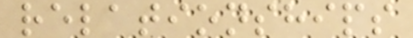relationships
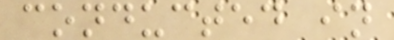conducted in
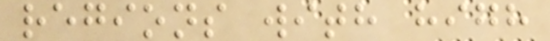regions with high
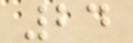24
